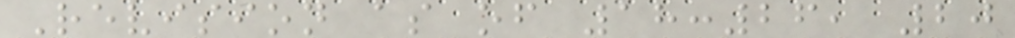Revision as of 18:26, 20
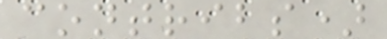contribs)
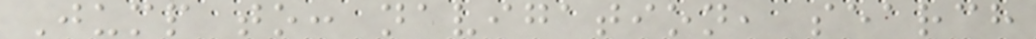Jump to: navigation, search
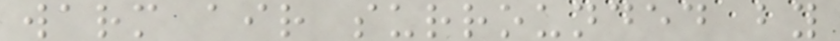warm air surrounded by
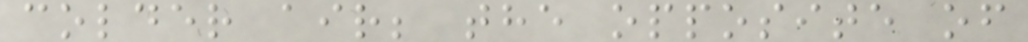colder air; the opposite of
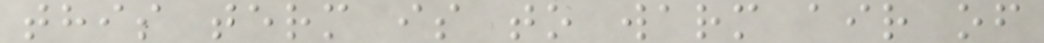this term is to warm air of
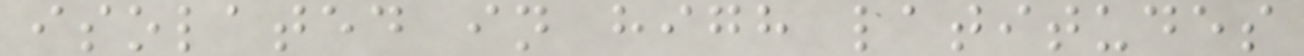isolated in high latitudes
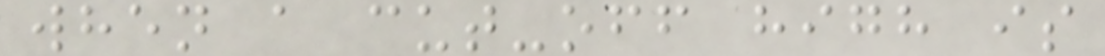when a cut-off high is
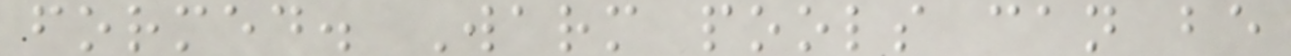formed. Warm pools can be
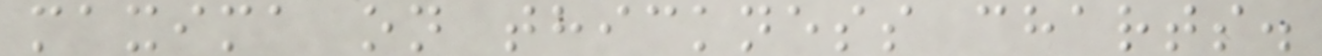maxima on thickness charts.
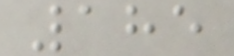185
